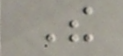The
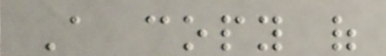A copy of
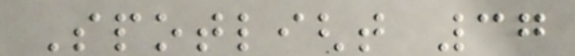Spotlight 37
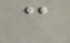can
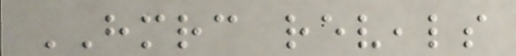HMRC reveals
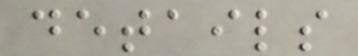details
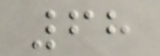68
